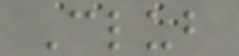Club
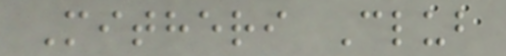Mitheri Club
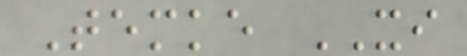Temke XI
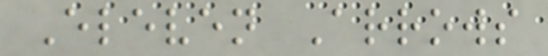Eleven Arrows
